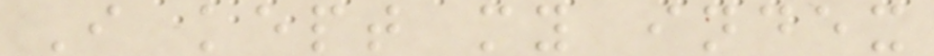I kept my index
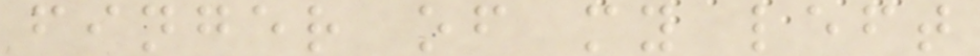finger of my left
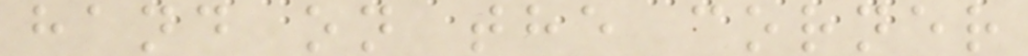hand on the corner
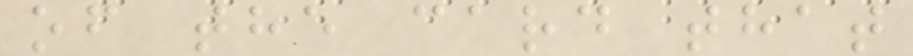of the card that
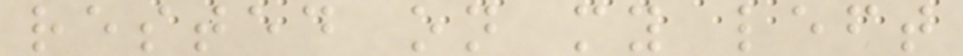rested on my left
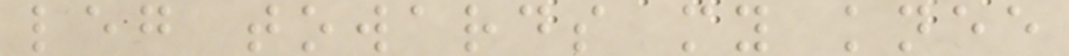leg towards my knee
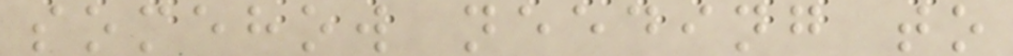somehow needing to
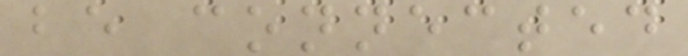be connected
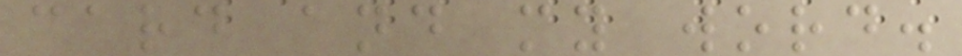card and my word.
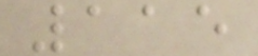115
